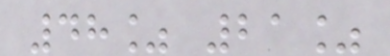48% 21%
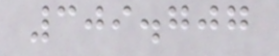309.707
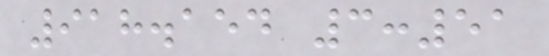918.154 3:51
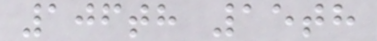106th 15th
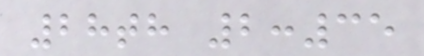28th 2:35
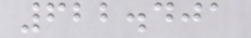622.401
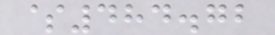$484.72
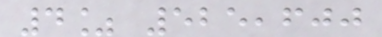4% 525,600
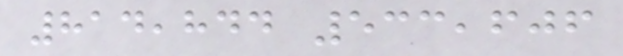814,844 533,606
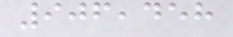906,458
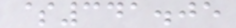$341.05
